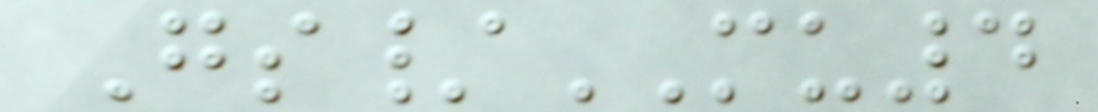Gs/MU4
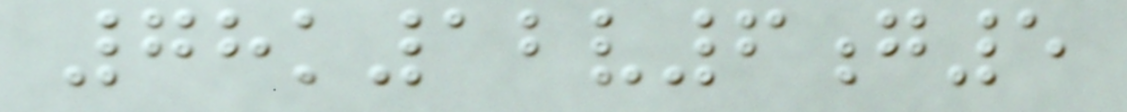78k12v6g5
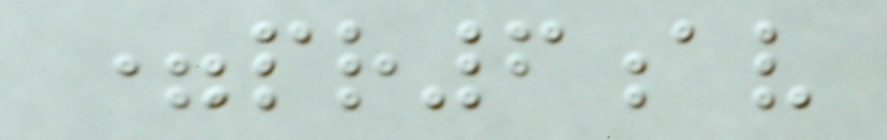=pr6av
